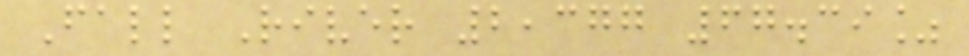Fall River 2,377 67.39%
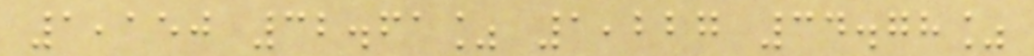1,150 32.61% 1,227 34.78%
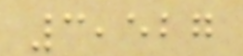3,527
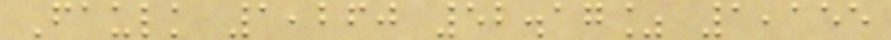Faulk 1,260 52.17% 1,155
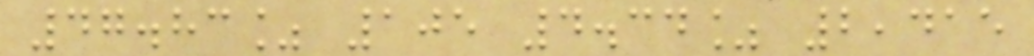47.83% 105 4.34% 2,415
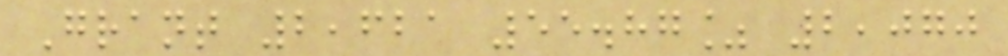Grant 2,621 55.87% 2,070
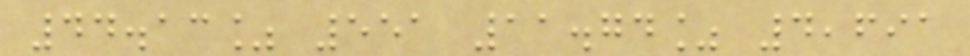44.13% 551 11.74% 4,691
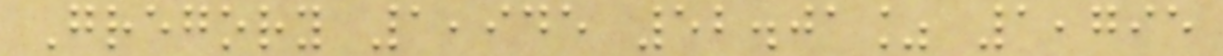Gregory 1,945 52.01% 1,795
